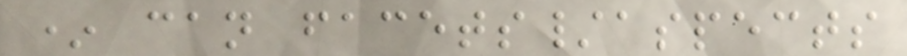* can facets/aspects
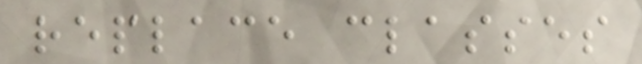replace classes
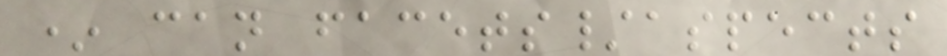* can facets/aspects
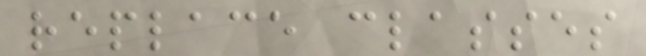replace classes
